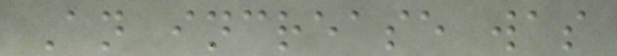An increase was
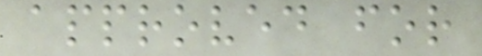approved for
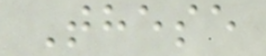These
